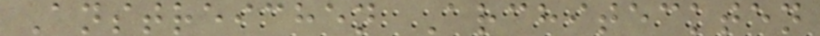Anstreichen Architeckten
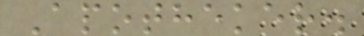Apotheker.
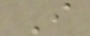I
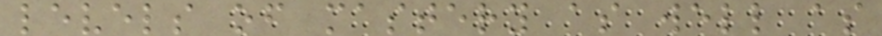levels of mastery as well as
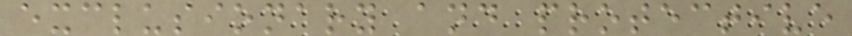exclusionary and protective
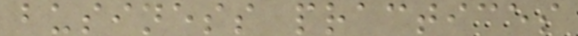business practices
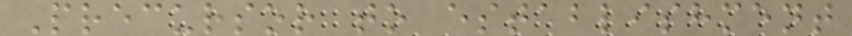Precursor to establishment
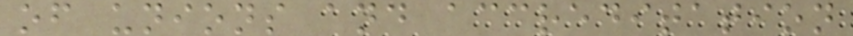of unions and accreditation
